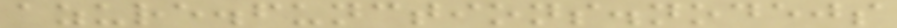azure.functions.nodejs
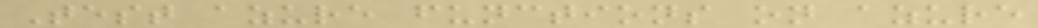Test azure functions on azure
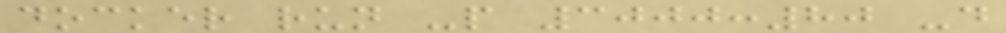docker run -p 3000:80 -d
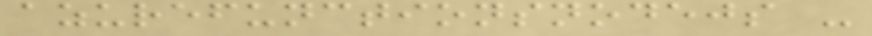azurefunctionsnodejs -
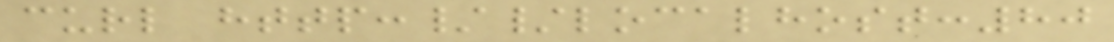curl http://localhost:80
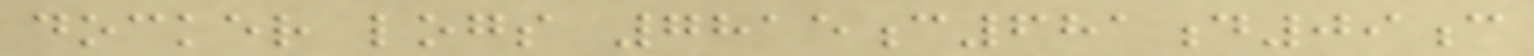docker logs 7815c681d09c
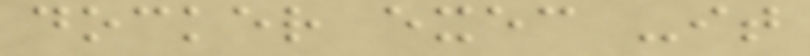docker exec -it
